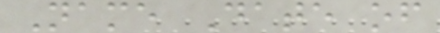Name Date of
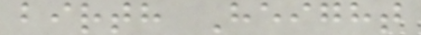birth Height
